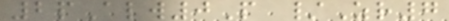2pAlw0P /Zr7
